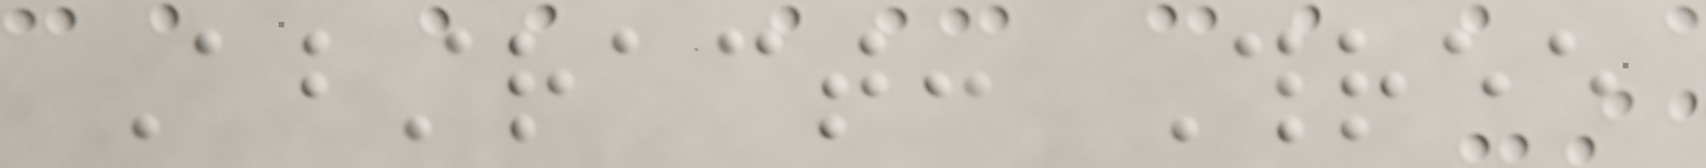Abstract: Three
